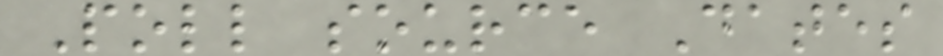Poll source Dates
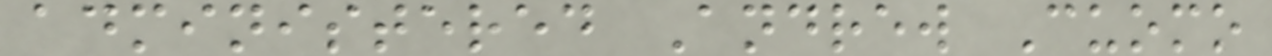administered Andrew Cuomo
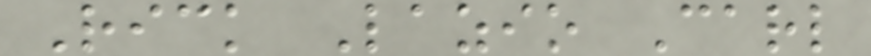Rick Lazio Carl
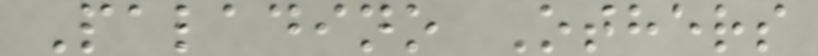Paladino Others
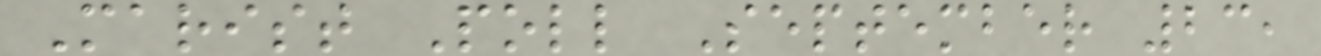Marist Poll September 23,
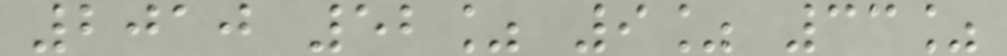2010 52% 9% 33%
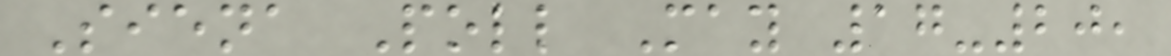Siena Poll May 17-20,
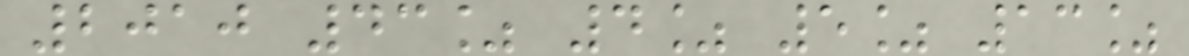2010 43% 4% 5% 13%
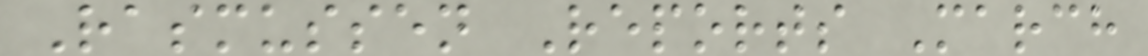Rasmussen Reports March
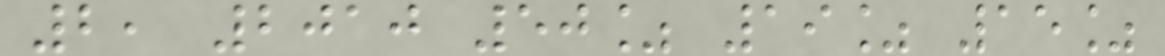2, 2010 50% 19% 15%
